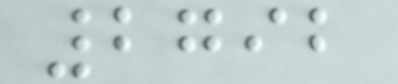2792
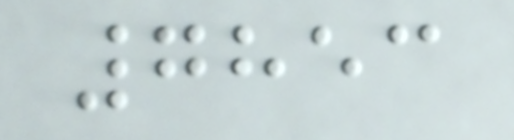7853
